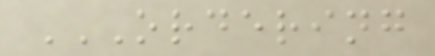ORDERING
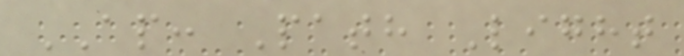AP: Path Light
